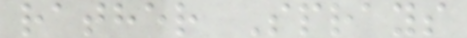rather Sprays
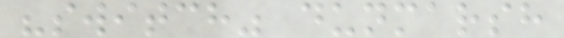"switch" dunmarsh
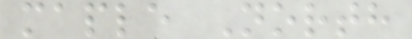maple North
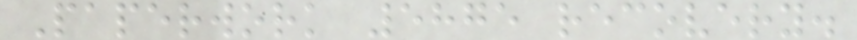Paperwork 5875 recovery.
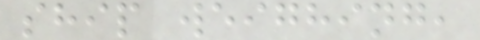ship weighing,
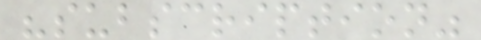"subscription"
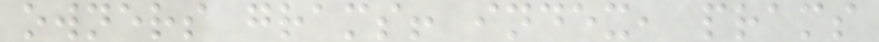owners grams! index, prams
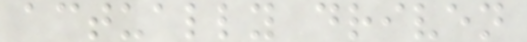actually driven
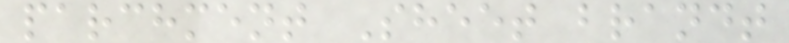parchment Sheet brandt
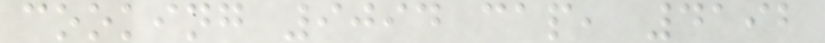cooking 9094 cap, 4192
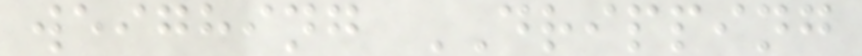weighing DRIPPING
